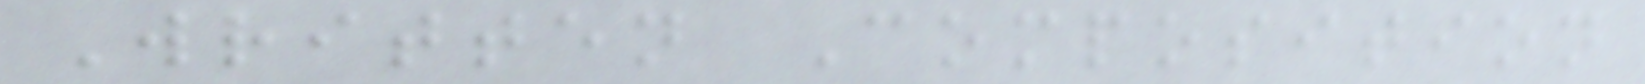Written Composition
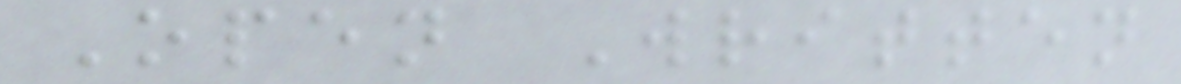Open Written
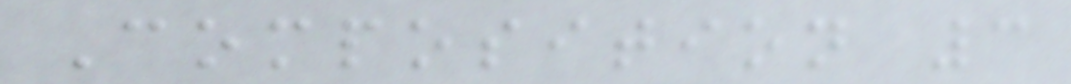Composition 3
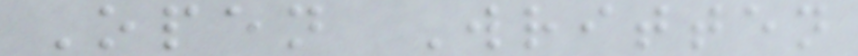Open Written
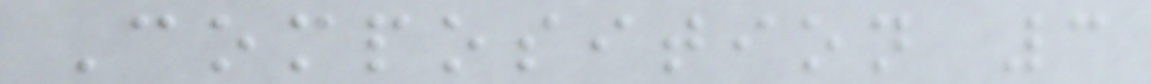Composition 3
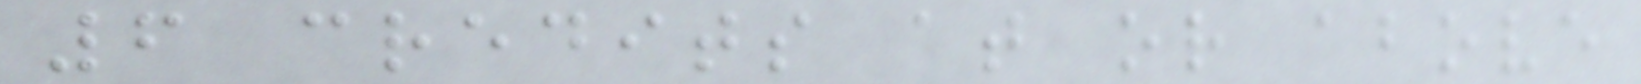6 credits at or above
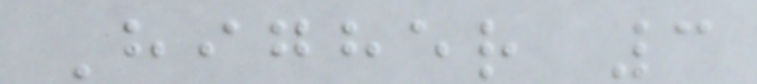Higher 3
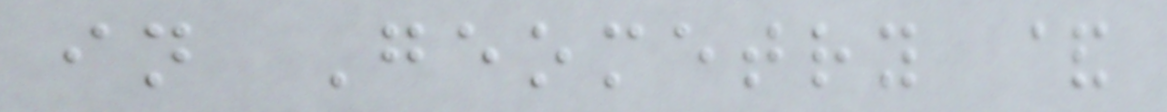in Geometry &
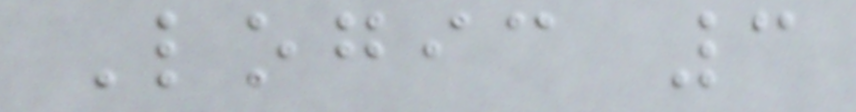Logic 3
